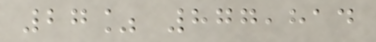27% 877,814
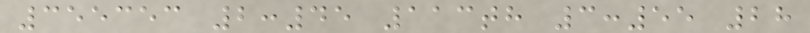355353 2:45 113th 3:55 28
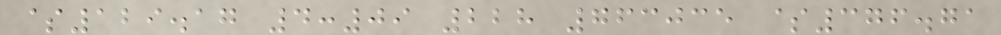$129.17 4:09 228 763035 $376.71
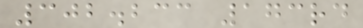302.233 173rd
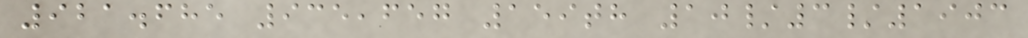921.685 935,657 159th 10/3/1903
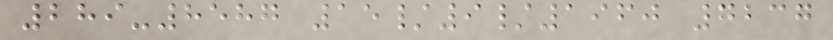289-8587 15/9/1960 7237
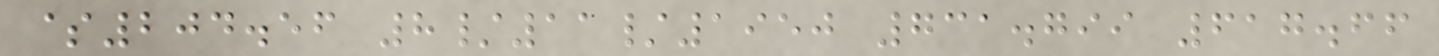$204.56 8/11/1950 731.799 617.66
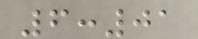6:01
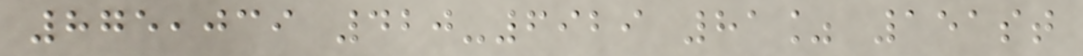875,039 420-6929 81% 151st
